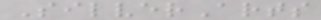SilverArts
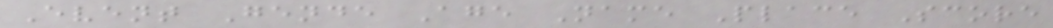Event Gende Age Name Place Score
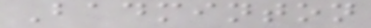Badminton
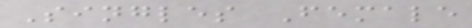Singles Female
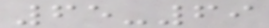65-69
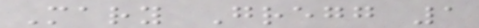Mary Gregg 1
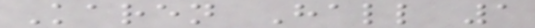Karen Hall 1
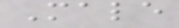Male
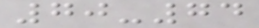70-74
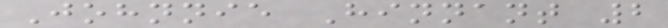Johnnie Hinnant 2
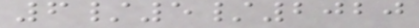6/5/2020
